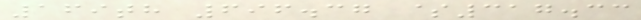169th 696.37 $317.33
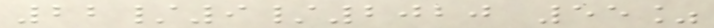22/9/2020 55%
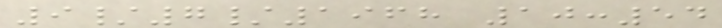9/7/1968 10:54
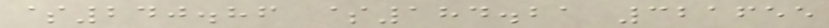$240.86 $184.21 321655
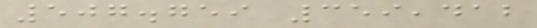507.759 359,412
